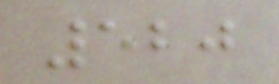520
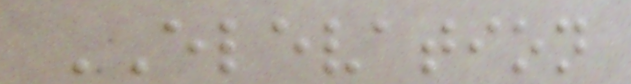ELEVATION
